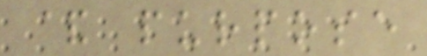& purpose
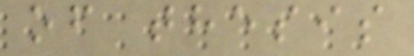of thesis
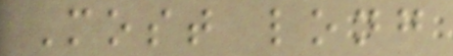Most long
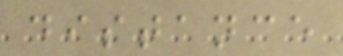distance
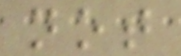not
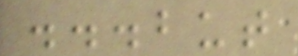...but
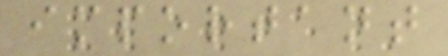important
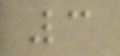3
